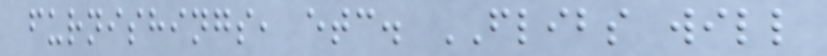furnishings, etc. FLIBS will
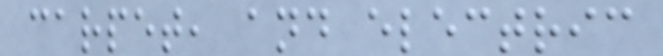carpet, and electric
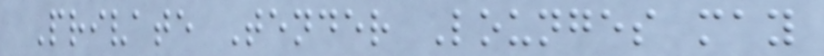Private Tender Lounges may
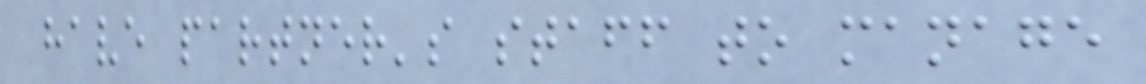have partner's staff to manage
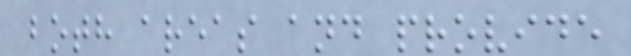both areas and provide
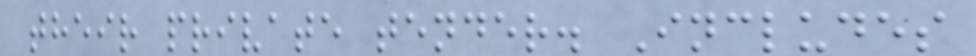their private tender. Includes
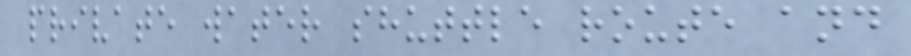private water shuttle route and
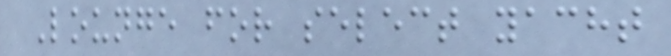Lounge for select yacht
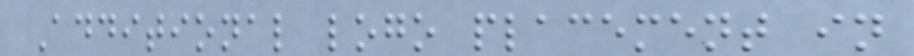Additional logo placement in
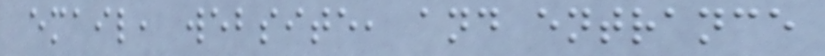email, website, and entrance
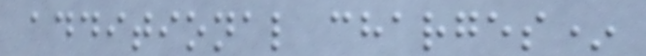additional charges*
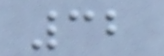32
